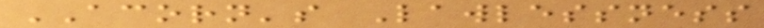ACORN's Lawlessness
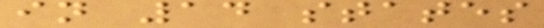in 14 states
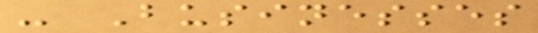- Businesses
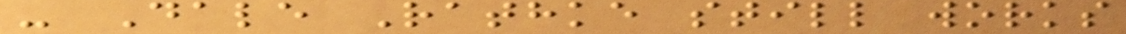- Dale Rathke still works
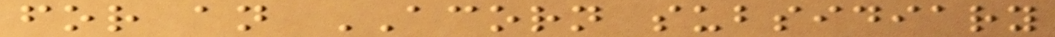for an ACORN subsidiary
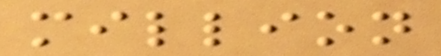million
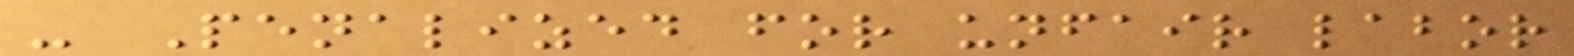- Penalized for unfair labor
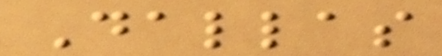Dallas
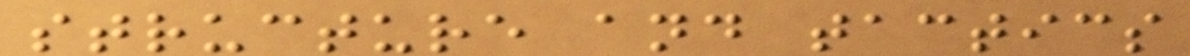structure and tactics
